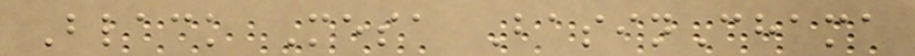Black Mesa BasinChama
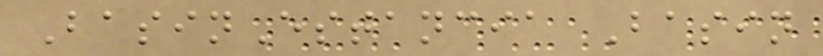BasinEstancia Basin
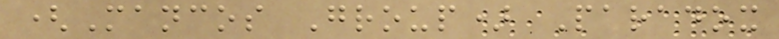(Mancos Group) Paradox
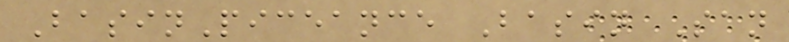BasinPiceance Basin San
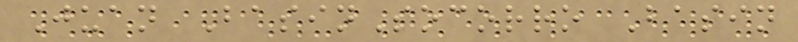Juan BasinSocorro Basin
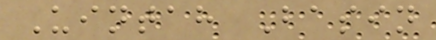Uintah Basin
